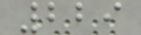229
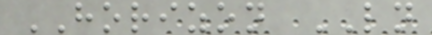HORIZON LN
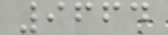9664
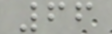66
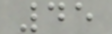45
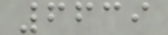6639
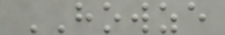HOWZE
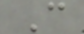C
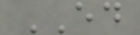ED
